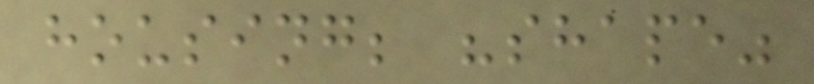housing; "shape"
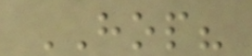HOP?
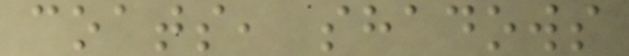coats, shadows
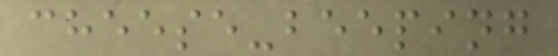cheese-beeping
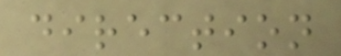direction
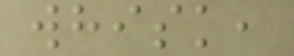whisk,
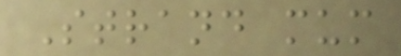Strand mum
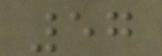57
